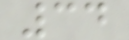34
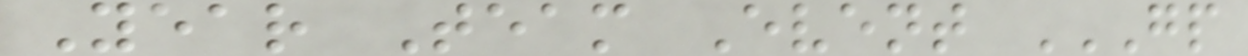Year Team Event GP
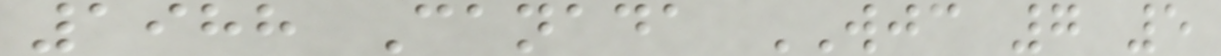1988 Canada WJC 7 5
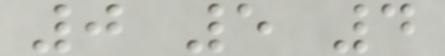0 5 4
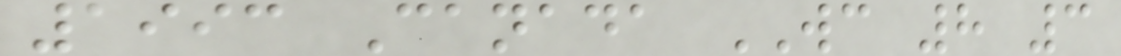1993 Canada WC 8 3
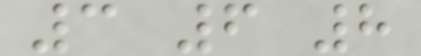3 6 8
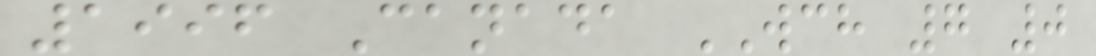1996 Canada WCH 7 0
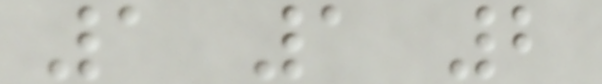1 1 2
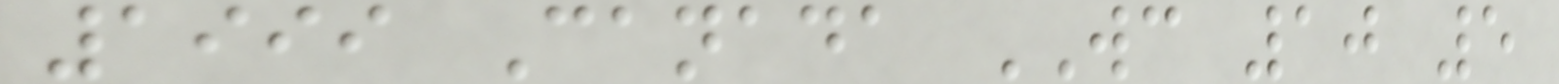1999 Canada WC 10 5
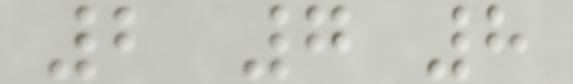2 7 8
